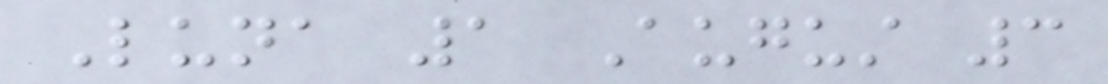Luna 1 August 3
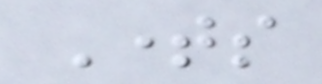Times
